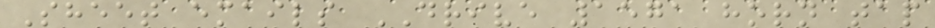Sheet emails DRIVE 1571 horn tap
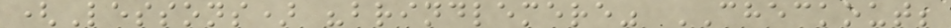(Lessons) "brindlemere" CHECKOUT;
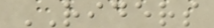RIDERS
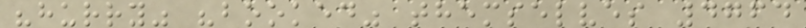"hurry" "booked" themselves 4764
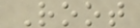Root
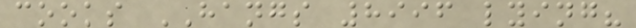cooks HANGS 8996 lying?
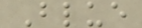Blue
